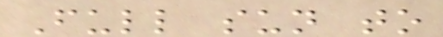Full sun to
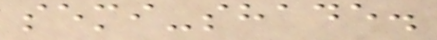semi-shade.
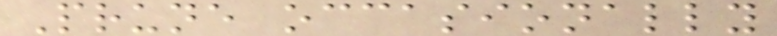Prune occasionally
